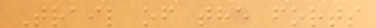Trail of the forts
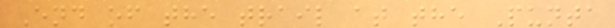End of the trail at the Punta
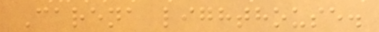Carena lighthouse.
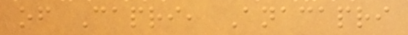of Capri, Anacapri
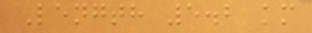Length 5.2 km
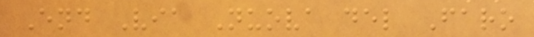End Via Nuova del Faro
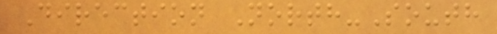Direction North-South
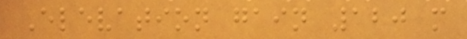Elevation gain 120 m
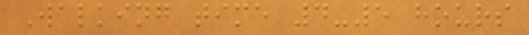Walking time 4-5 hours
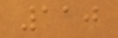110
